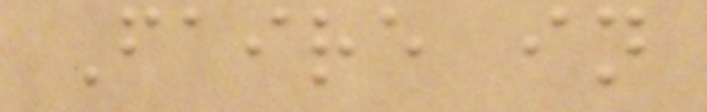Faire in
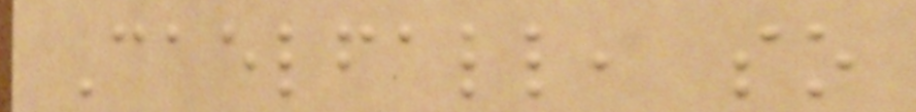Caelfall, so
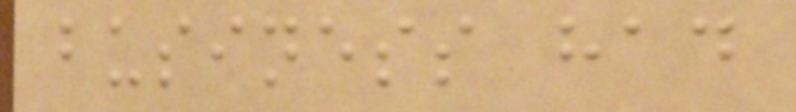business had
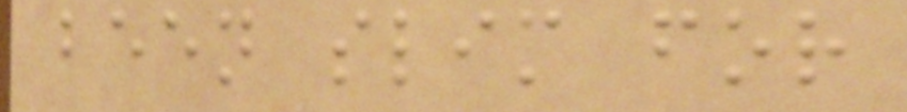been slim for
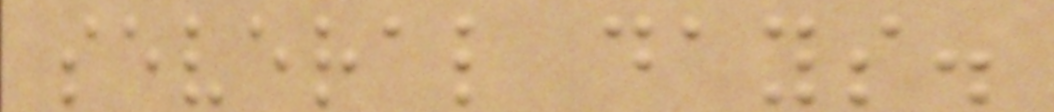several days.
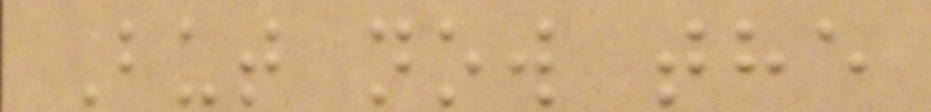But now the
